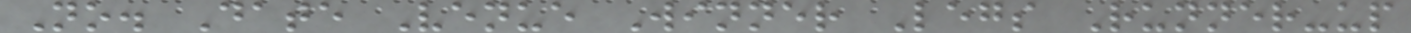No. Date Venue Winner Legs Runner-up
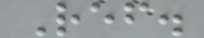Ref.
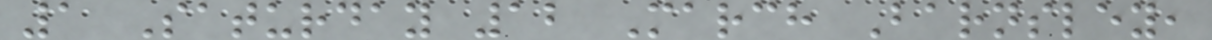1 Saturday 12 March Barnsley,
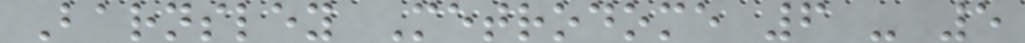Barnsley Metrodome 6 - 5
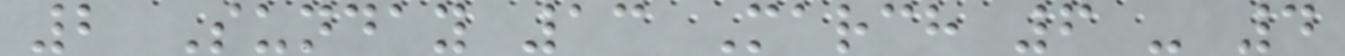2 Sunday 13 March 6 - 4
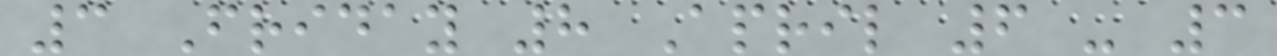3 Friday 8 April 6 - 3
